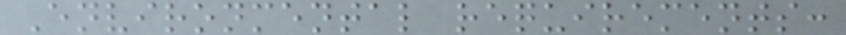Environmental requirements:
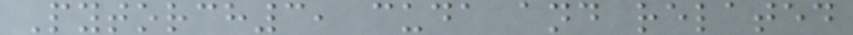Pytorch3, cuda and related
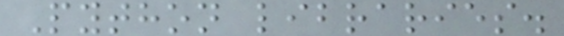Python libraries.
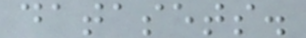datasets.
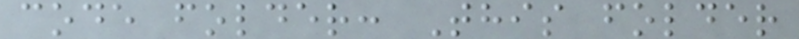code folder: This folder
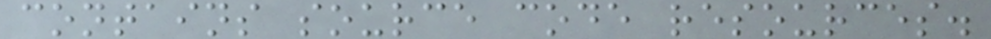contains source code resources.
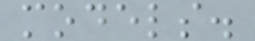models.
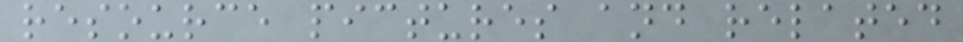resource pictures and related
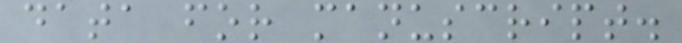data for manuscript.
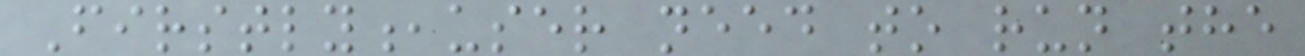Firstly,user need to run the
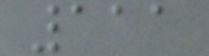111
